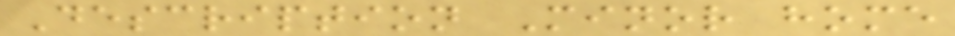Description Minor home
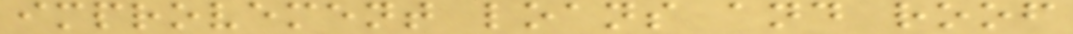improvement loans and roof
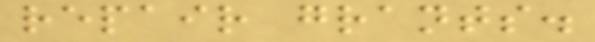repair grants.
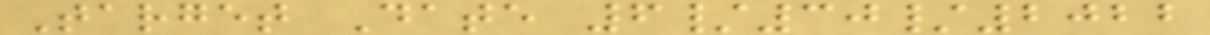Target Date 6/30/2022
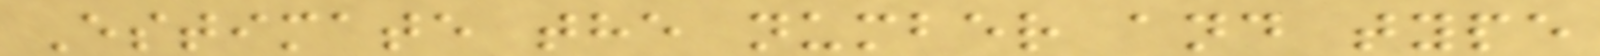Estimate the number and type
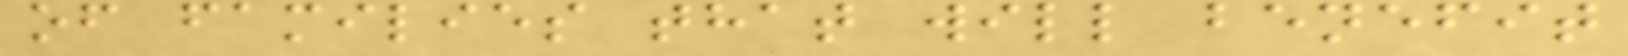of families that will benefit
